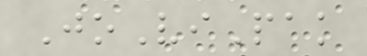JoViPak
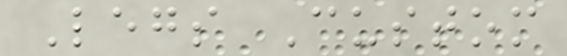Legs Custom
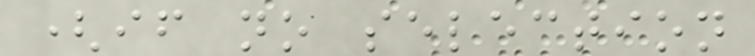(if no selection
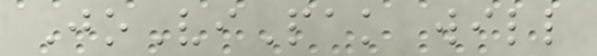JoViPak will
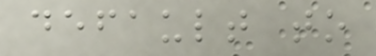default to
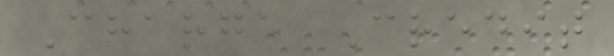Charge Credit
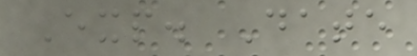Exp. Date
